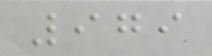979
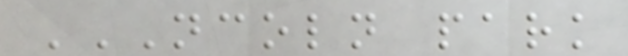NCOLN PARK
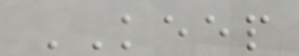KEEP
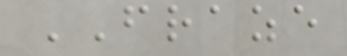FRAZE
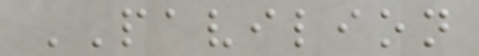PAVILION
